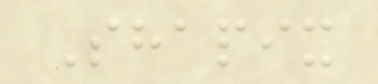Shapix
